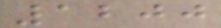1200
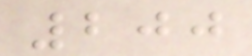200
